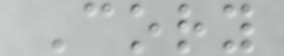Cory
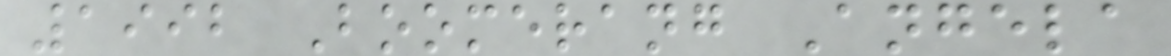1992 Boomerang Angela
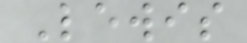Lewis
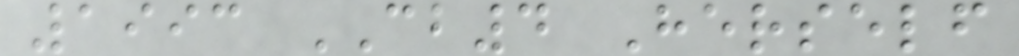1993 CB4 Herself
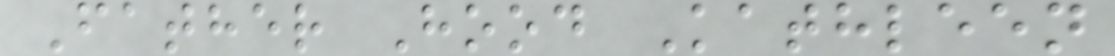Father Hood Kathleen
